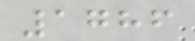1786
